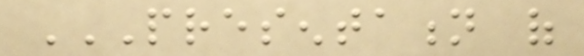PRESENTATION OF
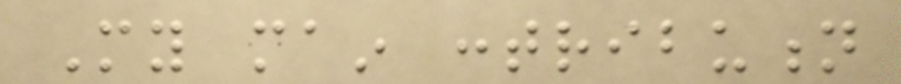My main contribution
